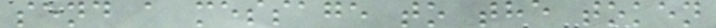send a message to the token
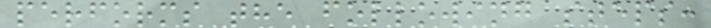performs the following steps:
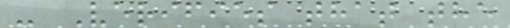- Verifies that the
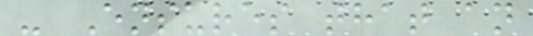- Ensures that an
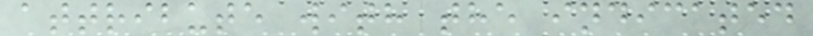attribute with the indicated
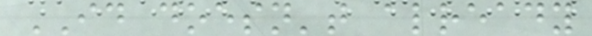ID doesn't already
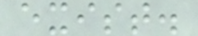exist.
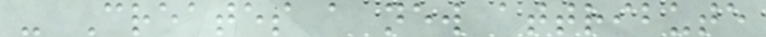- Creates a new attribute
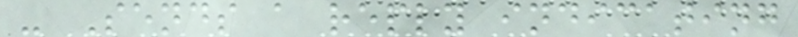- Sends a reply indicating
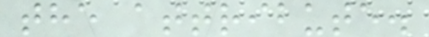the attribute.
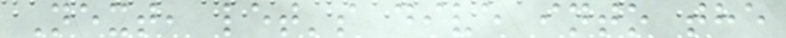Next, let's dive into the
